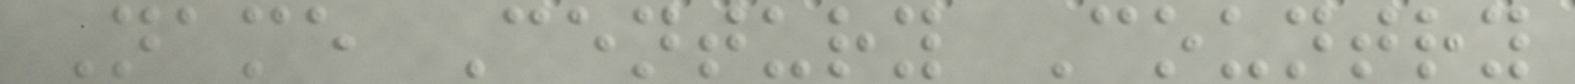Name Century Country
